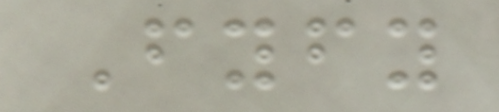Fyfy
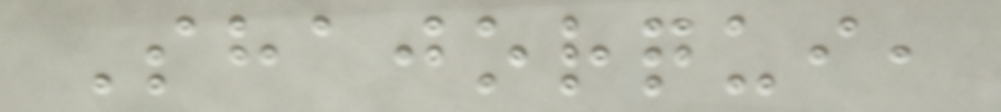Shajorqui,
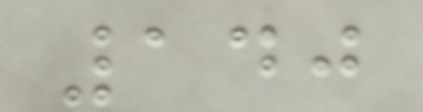140
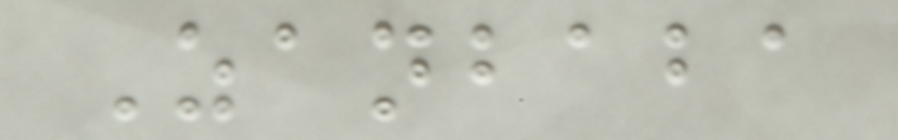Zanbaba
